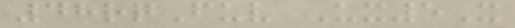48rqFuv Ux5X
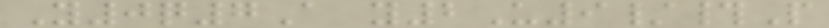Y0q7A y2U9/#P
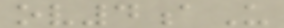ov4aU
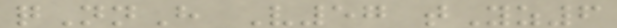qNnH V57 tYz6
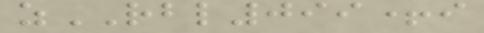zRBL099+i
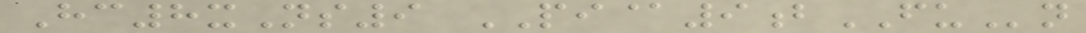Hc8xNs9 PI@9bFUn
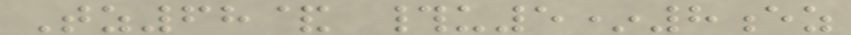Tz68& #u5*8ez
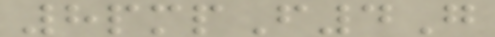8pmpF4G
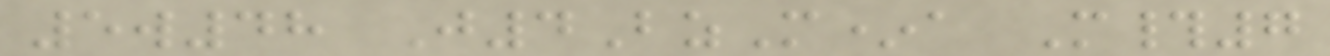5w48 J4BzM*a M#7
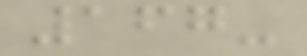167-
